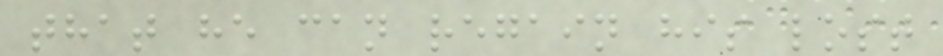that he can regain his lost
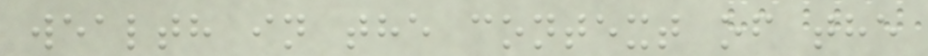wealth in the context of the
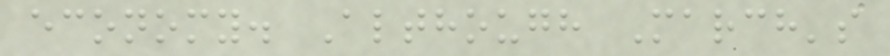economy. Although March's
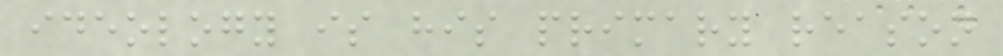ideology is his primary reason
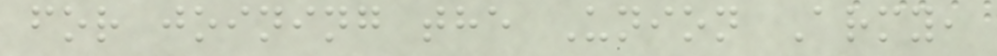for joining the Union Army,
